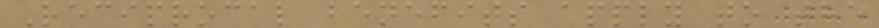Reciprocal benefits apply to the
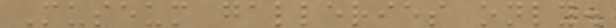Museum galleries only.
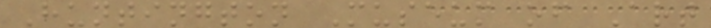Huntington Museum of Art
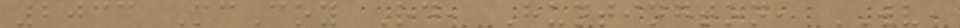2033 McCoy Rd, Huntington, WV,
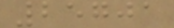25701
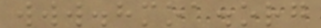www.hmoa.org
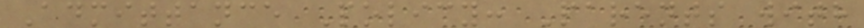Admittance Policy: Parents with
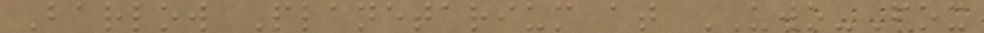Barlow Planetarium at UWO-Fox
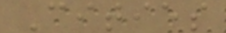Cities
